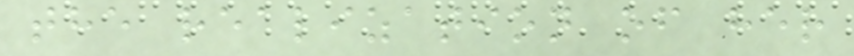the realization of her
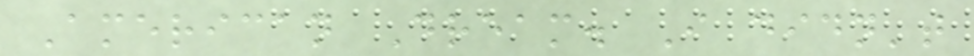American Dream. I didn't
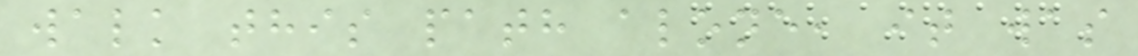walk this path alone, it was
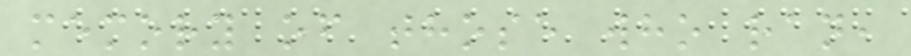memory of those who ran,
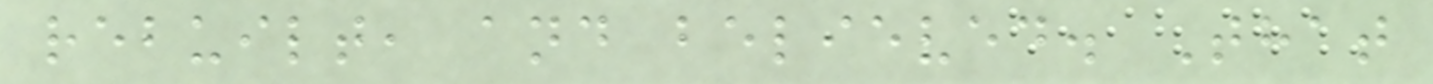rebuilt, and believed. That
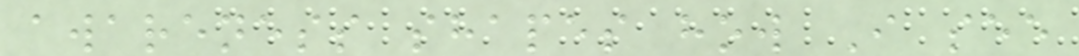awareness shapes how I see
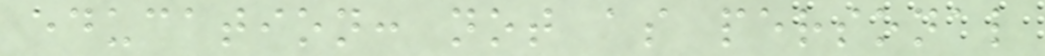education: not as personal
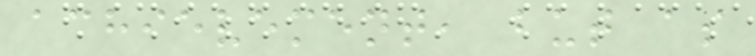achievement, but as
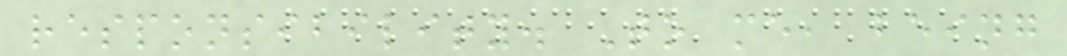responsibility. To me, being
